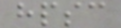hpsc
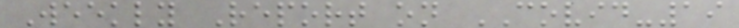Weekly Report on COVID-19
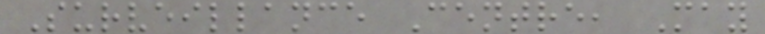Surveillance Centre, May
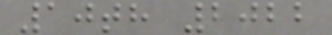10th 2022
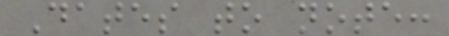Dates to note:
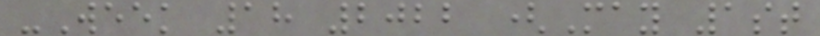-Week 18 2022 (May 1st
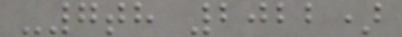-7th 2022)
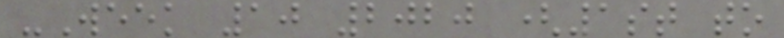-Week 10 2020 (1st to
